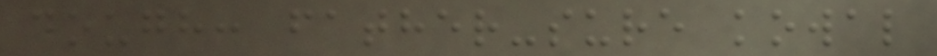dough: father-sure kowal
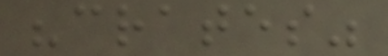"crates"
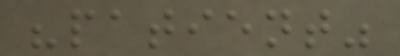"patient"
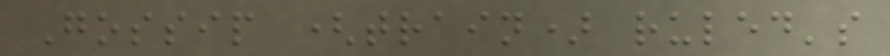Gossip (train) ruled's
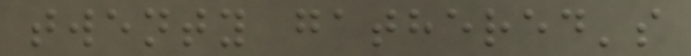twenty gathered's
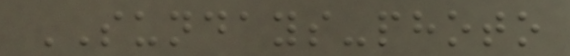SUNDAYS-photo
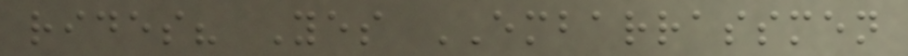rides? Yes EMBARRASSMEN
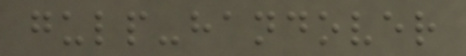gulp-handover
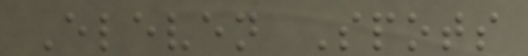Eleven Spots
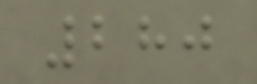280
